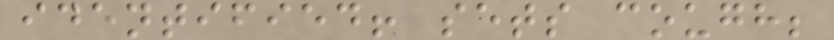identified! sets cough;
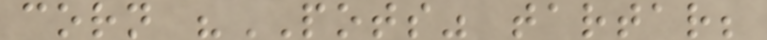corn "POTS" tartar;
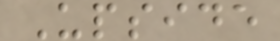Upside
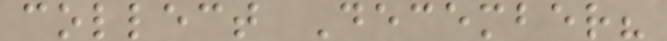collect December?
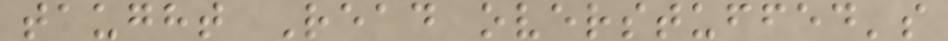taught Read overstuffed's
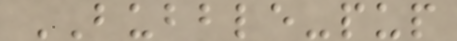BUBBLE-pup
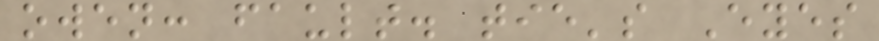owen: fault. tie's Eyes
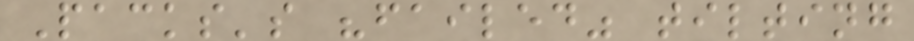Packs's "failed" tilting
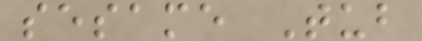sesame Tub
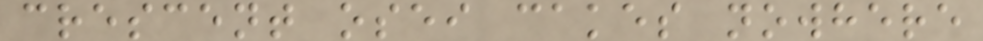crescent osei cakes nowhere
